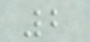2
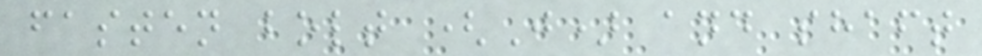fasten bolt (J) and shaft
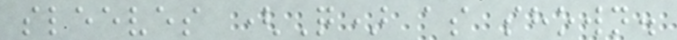sleeves (Q) as shown.
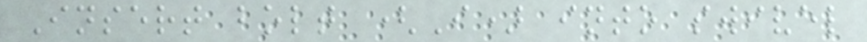Insert bolt (I) into swivel
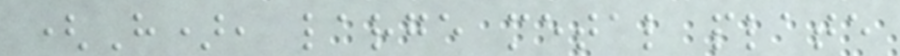(H), large metal plate
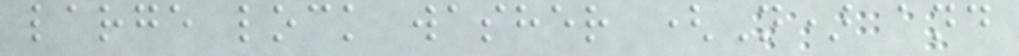large lock washer (N) and
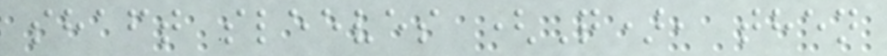shaft sleeves (Q), then
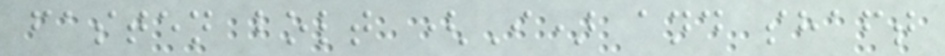fasten bolt (I) and shaft
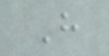H
